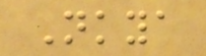Nkya
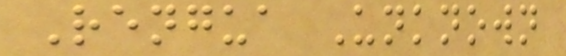Rengua Unknown
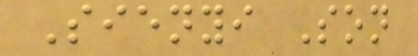Sienyi Son
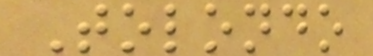Tolondo
